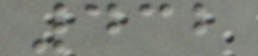432
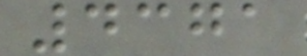4371
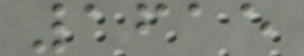1615
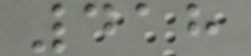418
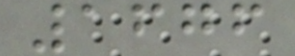1676
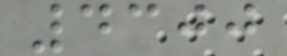4300
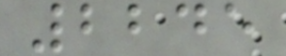2245
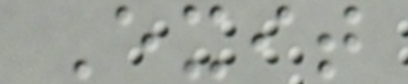Exit
